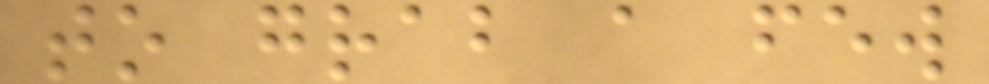to grab a few
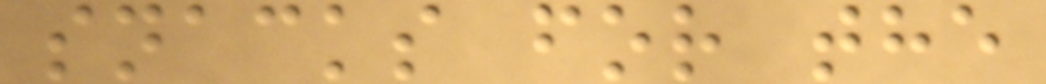snacks for the
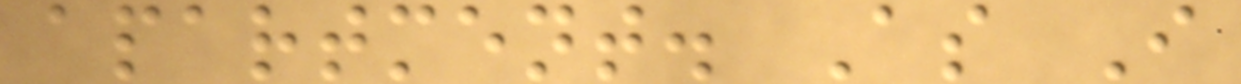apartment. As I
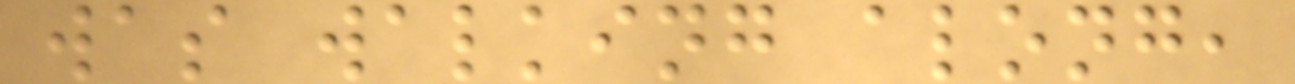was walking along,
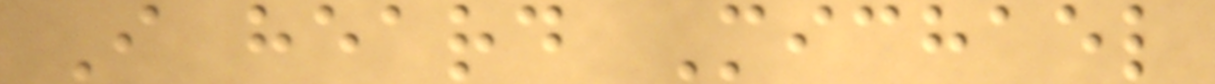I heard Michael
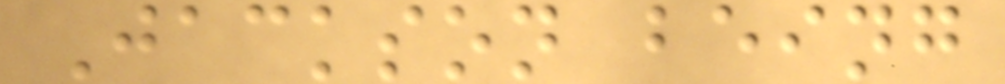Jackson being
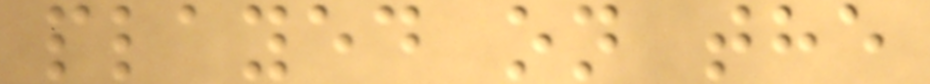played on the
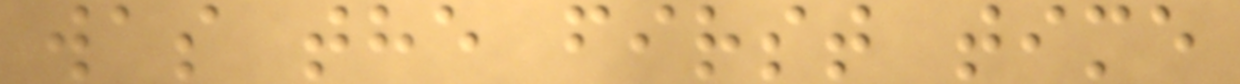was the first time
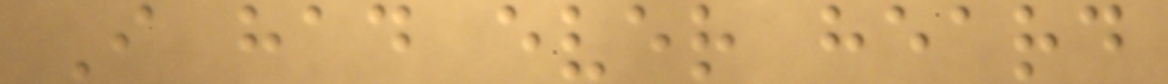I had ever heard
